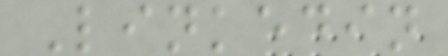Linkedin
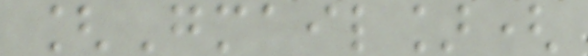[Gmail](
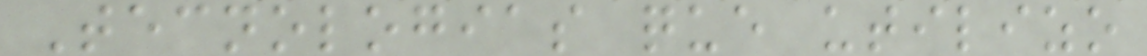Tecnologias que utilizo
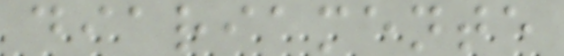diariamente
